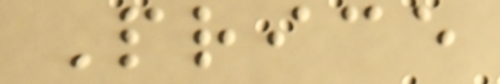Price
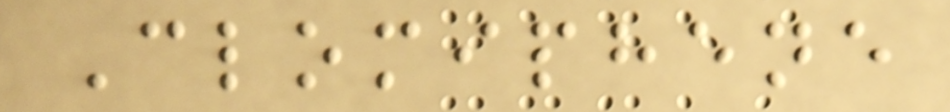Clomiphene
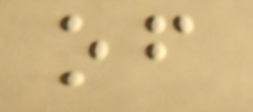of
